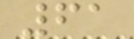61
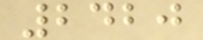2420
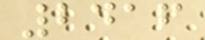2416
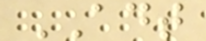ADT
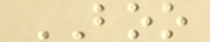BOO
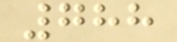788
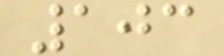103
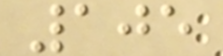105
